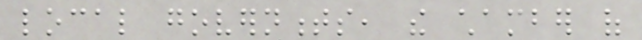local governments, the chamber of
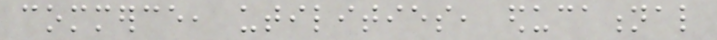commerce, utilities, educational
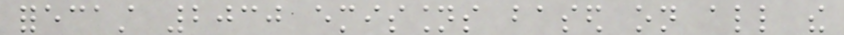forecast 2030 emissions based on all the
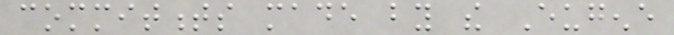commitments made by the Eugene
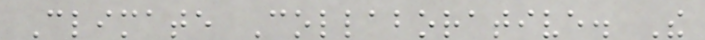Climate Collaborative. The
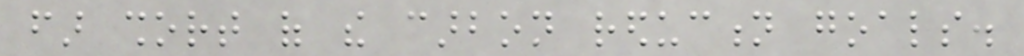far short of the carbon reduction goals.
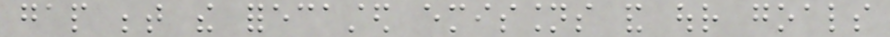gap between the forecasted emissions and our goals
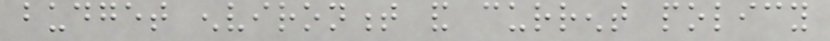budget environment and current policy
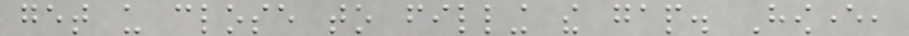get us close to filling the gap. However,
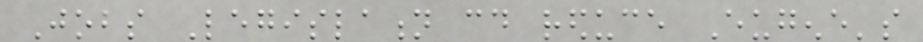Jobs Legislation could reduce Eugene's
